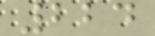224
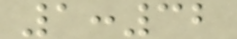1:32
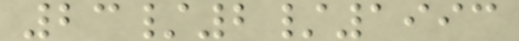23/2/1993
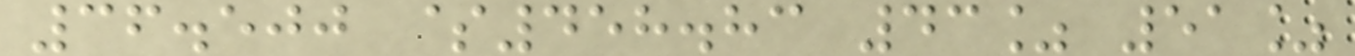36.500 $458.83 43% 51%
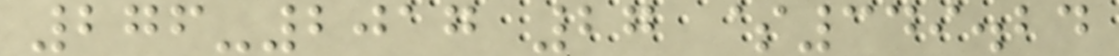276-2017 27 $349.24
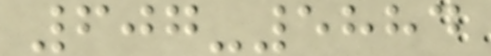607-5884
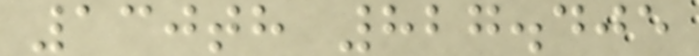130th 827.405
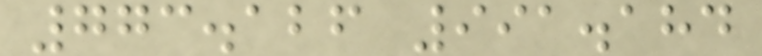773.126 991.184
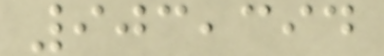903,394
